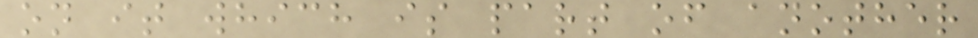on it which is part of another
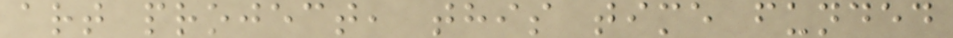art project, this time funded
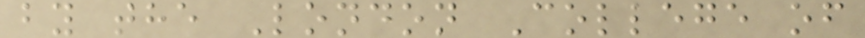by the London College of
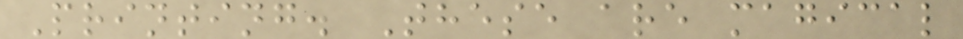Printing. These are magical
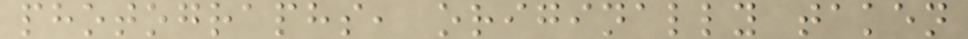photographs, originally taken
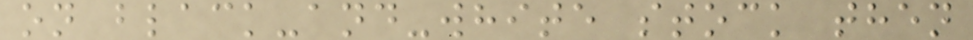on black-and-white stock then
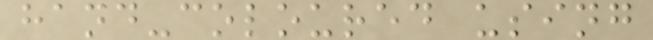hand-coloured using
